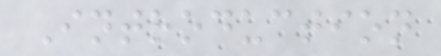Introduction
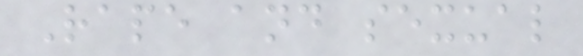Rape and sexual
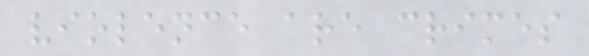violence are crimes
